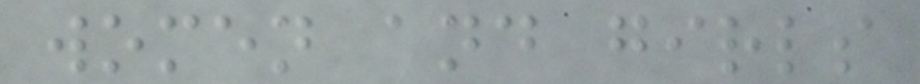women and girls
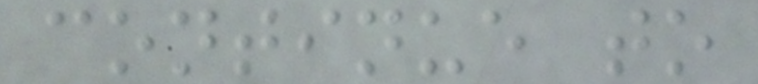continue to
